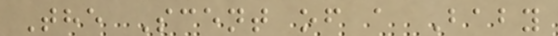The Scent of a Baby
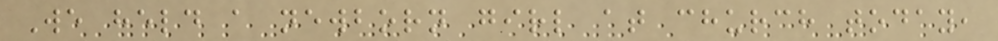We held a newborn girl at church today,
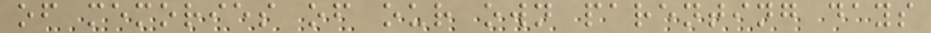of memories of our own parenting days
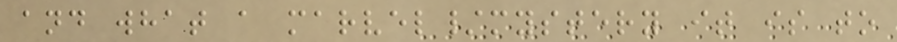and what a marvel/mystery it is to
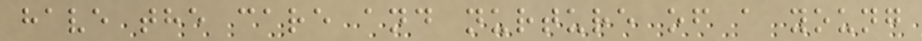have the care and nurture of a young
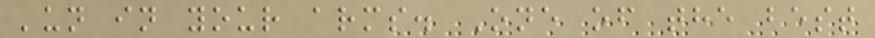'un in your arms. One of the best
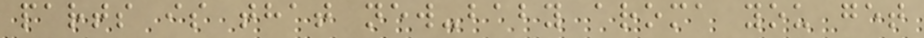parts is that new-baby aroma you get
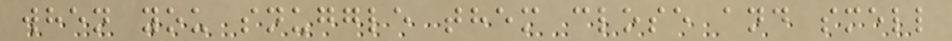when you snuggle them close and smell
